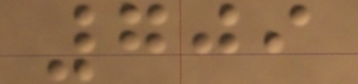709
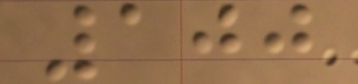100
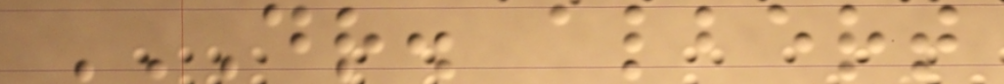DR. ALBERT
